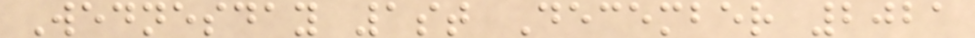Wednesday 1st December 2021
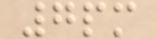7pm
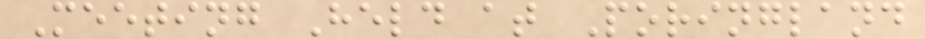Meeting Held at Poringland
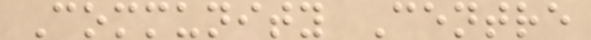Community Centre
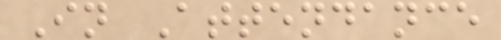In Attendance
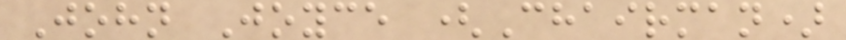John Joyce (Chairman)
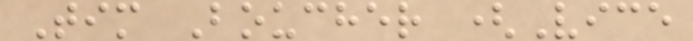Tim Boucher (Vice
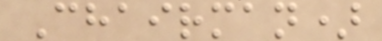Chairman)
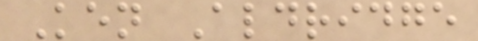Ken Aldridge
